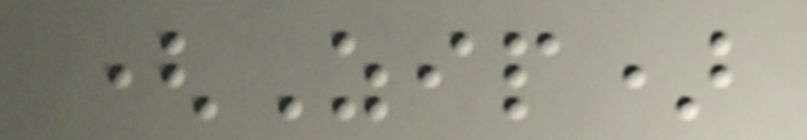(Zip)
